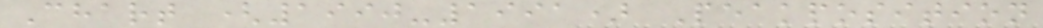Chart (1990-1991) Peakposition
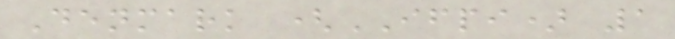Denmark (IFPI) 1
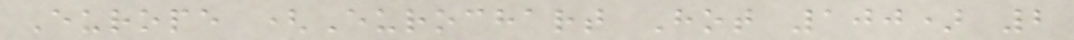Europe (Eurochart Hot 100) 2
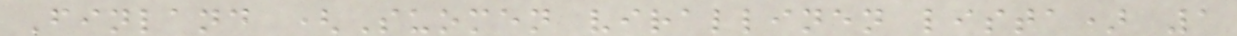Finland (Suomen virallinen lista) 1
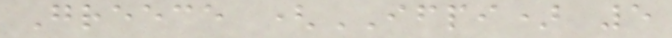Greece (IFPI) 5
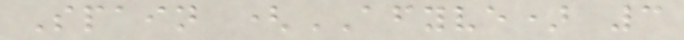Spain (AFYVE) 3
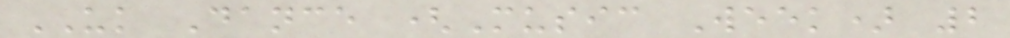UK Dance (Music Week) 2
